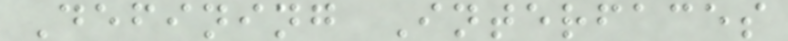Defining Interfaces
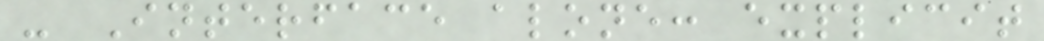- Interface alone: explicit
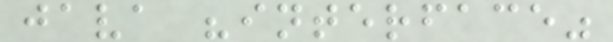java "interface"
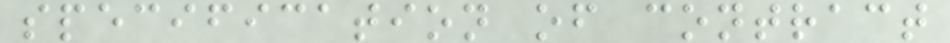specification of contract
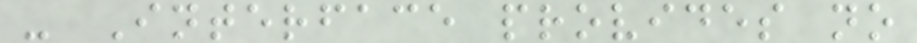- Interface provides no
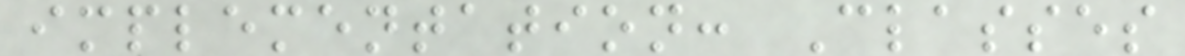implementation: Classes
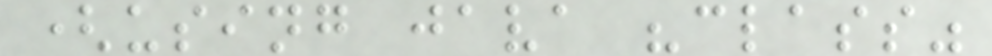(using java "class"
